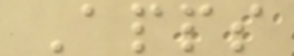Apps
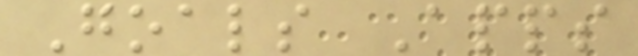Goals Apps
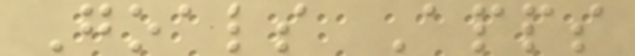Goals Apps
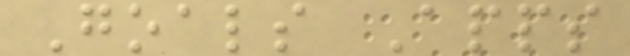Goals Apps
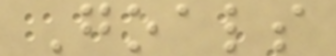Goals
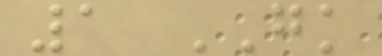1 GK
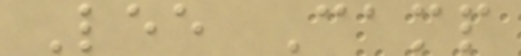Lee Camp
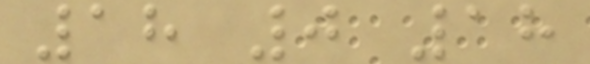18 0 18
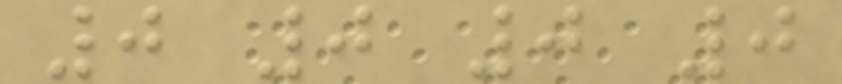0 0 0 0
